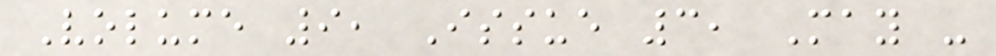Volume 9, Issue 3, May -
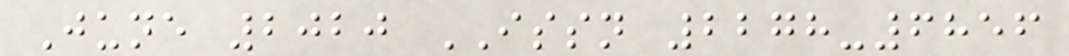June 2020 ISSN 2278-6856
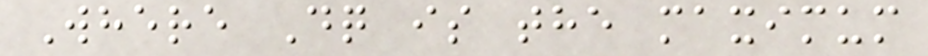Where Dq is the maximum
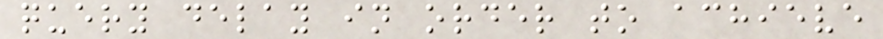query delay in order to achieve
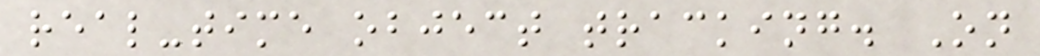real-time object tracking. On
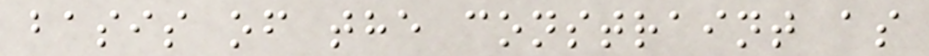basis of the constraint as
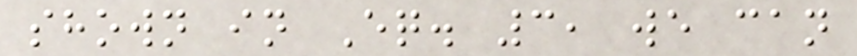shown in Eq. 3, we can
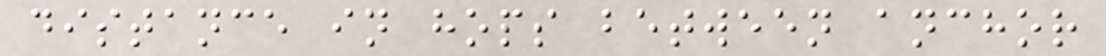distance in hops between anchor
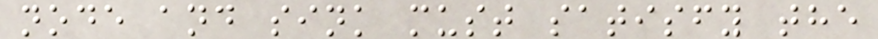node and sink must satisfy the
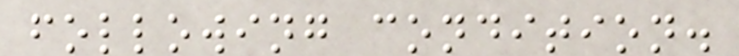following condition.
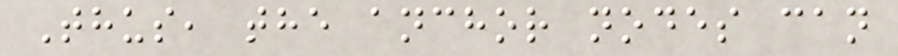Thus, the anchor nodes can
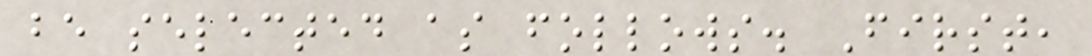be selected as follows. First,
